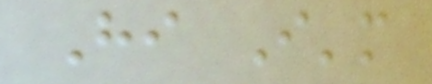Hi I'm
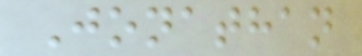Jonathan
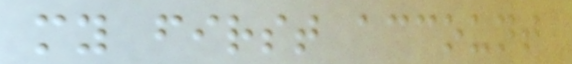my first account
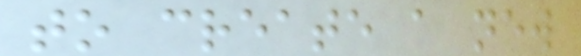to create a new
